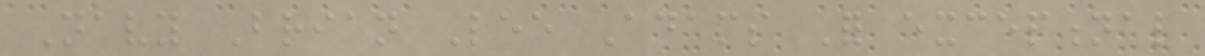Navy Brian Lee Adams For exceptional
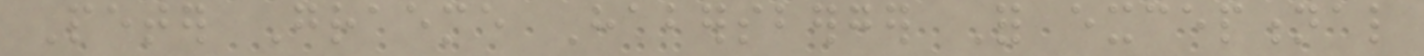Peter Graeme Habersberger For exceptional
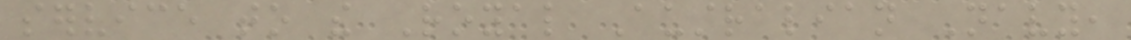service to the Royal Australian Navy,
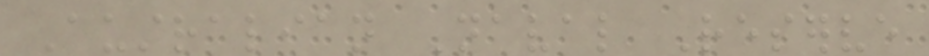Australian Naval Reserve
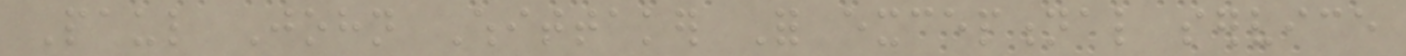Paul John Whittaker For exceptional service
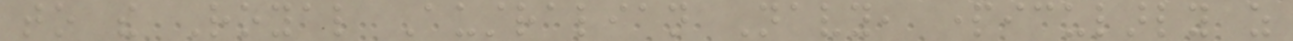to the Royal Australian Navy, particularly as
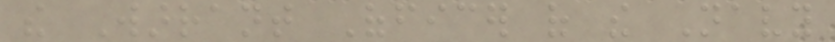the Warrant Officer of the Navy
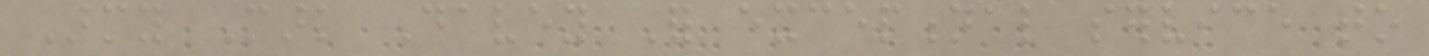Army Mark Davey For exceptional service to
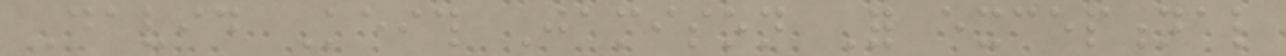David Keith Jamison For exceptional
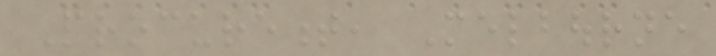Procurement, Melbourne
